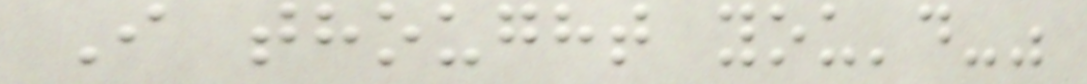I thought you'd-"
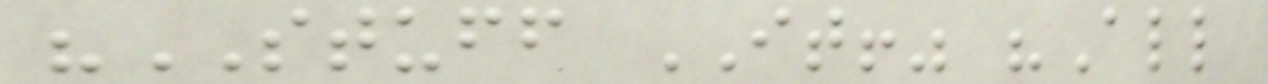"STUFF IT!" "All
